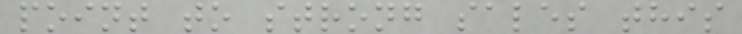point to strong sales this
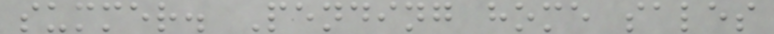summer. Pending home sales
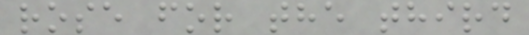rose for the third
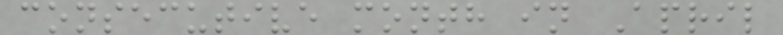consecutive month in April
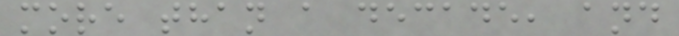more than a decade, and
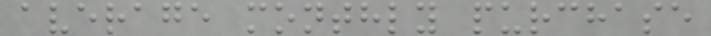average monthly purchase
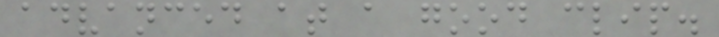advanced at a good clip.
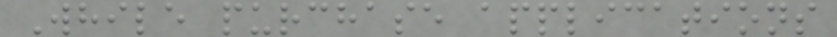While purchase applications
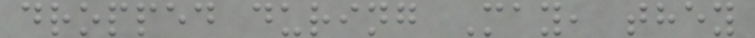dropped during May, they
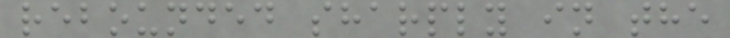rebounded sharply in the
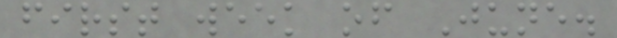first week of June.
